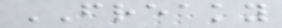FREAKY
